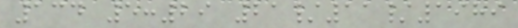134 5:29 21/11/1989
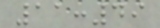11:49
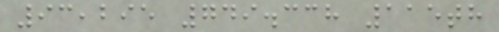93,295 749.338 115th
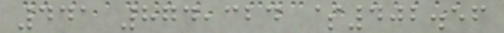441 874,324 $402.56
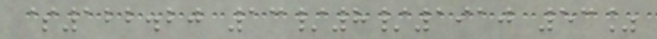$122.20 13/8/1910 53%
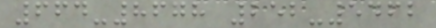664-8678 252-5462
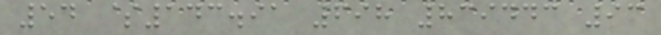54 $143.91 698 839443 93
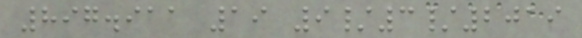897.911 19 9/3/2019
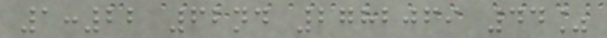1:22 62nd 2782069 44%
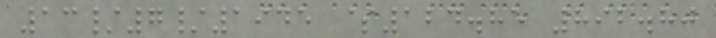13/7/1945 $124.85 892.80
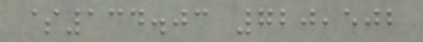$134.03 720,502
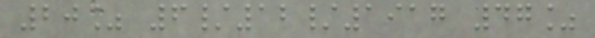20% 6/12/1917 47%
